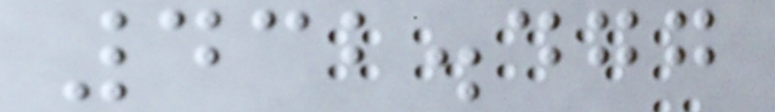432.477
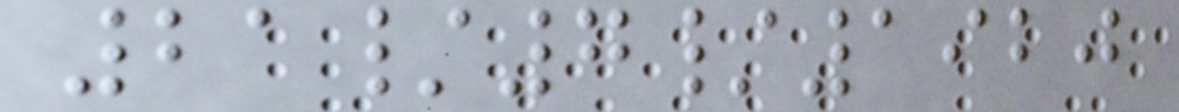21/7/1920
